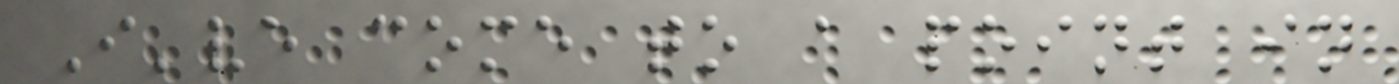I've come to a point in
